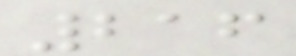216
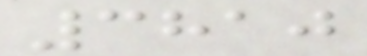3810
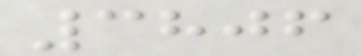3806
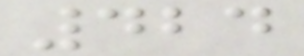424
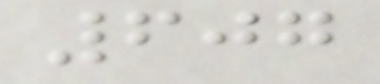607
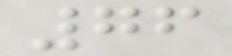76
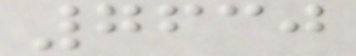7630
